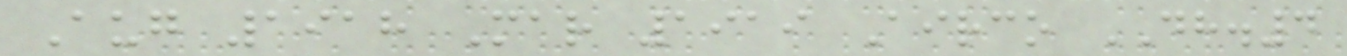Aug 1918 Mar 1919 Airco DH.4
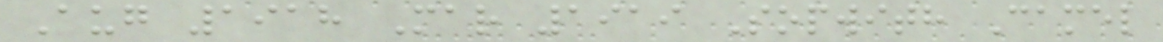Aug 1918 Mar 1919 Sopwith Camel
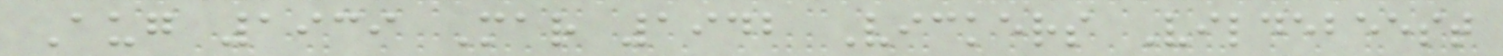Aug 1939 Mar 1942 Vickers Vildebeest
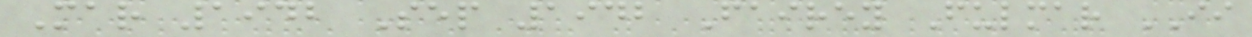Mar 1942 Sep 1942 Fairey Fulmar II
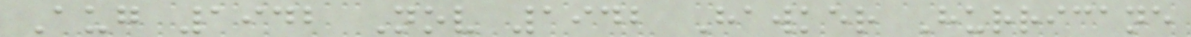Aug 1942 Nov 1942 Hawker Hurricane
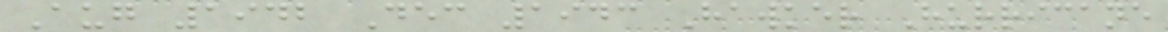Aug 1942 Dec 1943 Hawker Hurricane
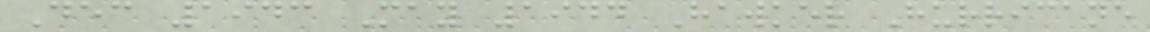Dec 1943 May 1944 Hawker Hurricane
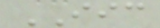IIC
